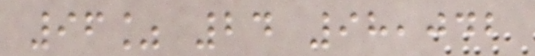96% 24 98,042
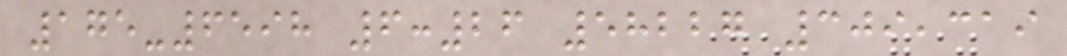175-6598 6:26 58227 309,319
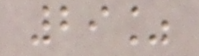29%
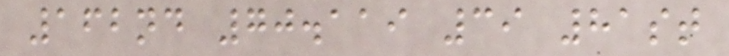162nd 70.119 39 81st
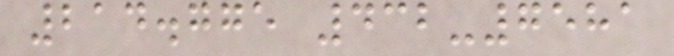214.775 432-7581
